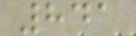841
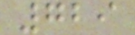729
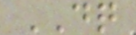DQ
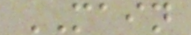MAIN
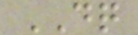DQ
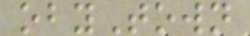obyTown
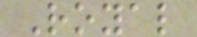Royal
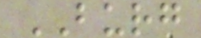BURG
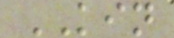KIN
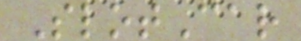SlotCar
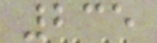235
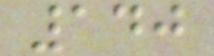140
